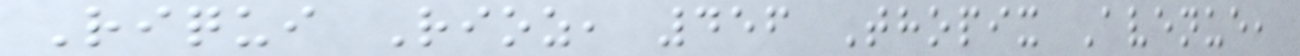Riqui Rioz, 456 Thopix Avenue,
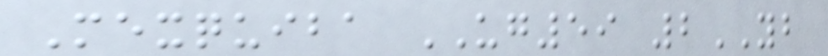Mexquiba UG59 2YB
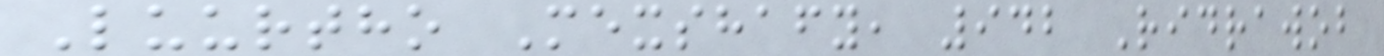Luurtho Mexshafy, 942 Ridrawob
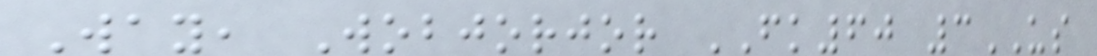Way, Wobjorjor FK60 3US
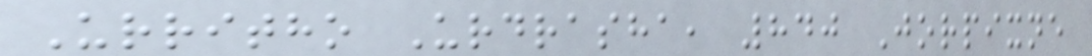Urritho Urdrasha, 840 Jorpixne
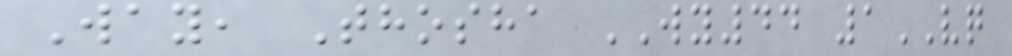Way, Thosha WY44 1VQ
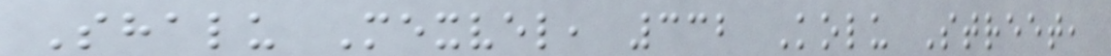Shalu Mexvel, 332 Kolu Street,
